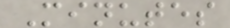Minutes
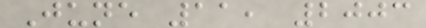June 11, 2003
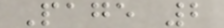Page 2
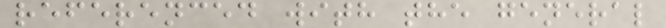referenced with the general
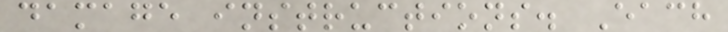damage instructions. Each
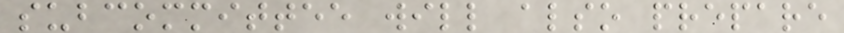subcommittee will also prepare
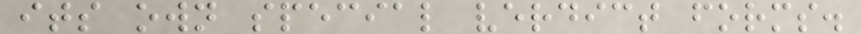its own special verdict forms.
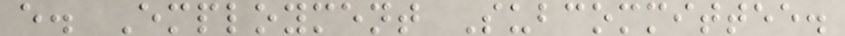e. Employment Subcommittee.
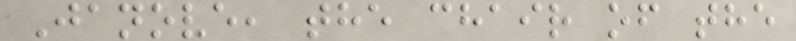Janove, the chair of the
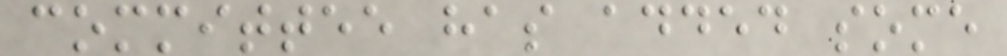committee has added some
